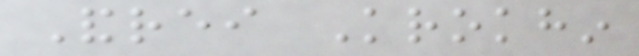Andrei Krokhin
